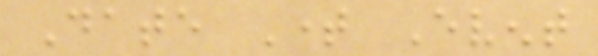Date Time Event
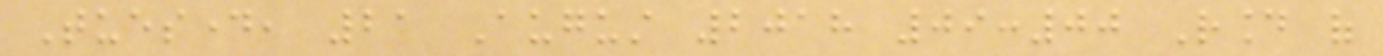Tuesday, 21 August 2018 09:00 Round of
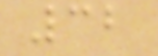32
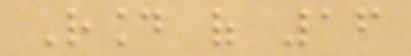Round of 16
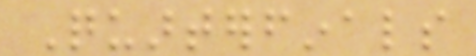Quarterfinals
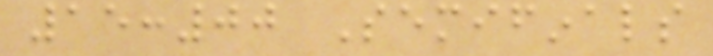15:00 Semifinals
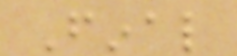Final
